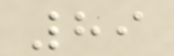89
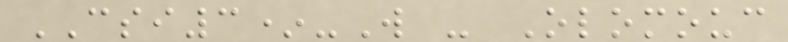CSI3*-W - Olomouc
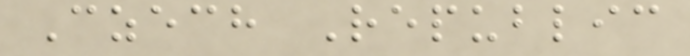Czech Republic
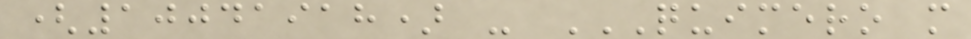(10041918) - QUIMERO M
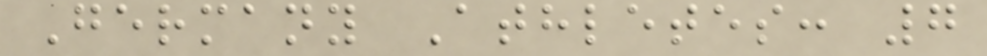Germany Athletes: 7
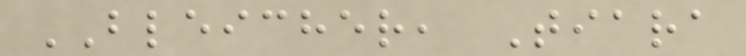BLEICHER, Tiara
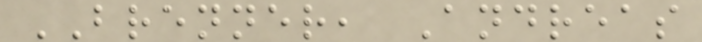BRENNER, Andreas
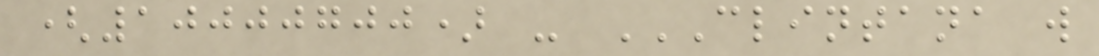(10000700) - CLINTANA W
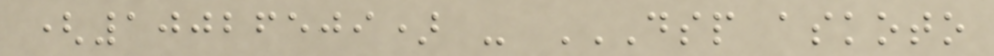(10026509) - DSP ASKOTO
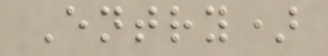Entry)
